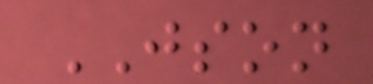JSON
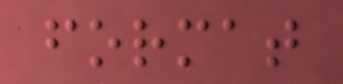format
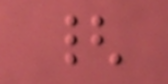{
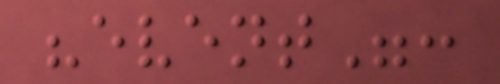"event":
